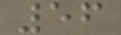56
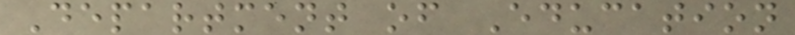Department of Education
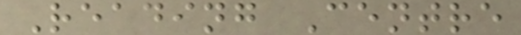Reading Centre
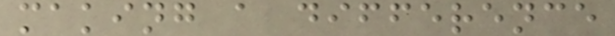making a difference
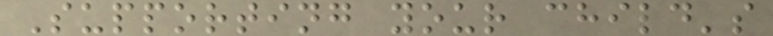Supporting your child's
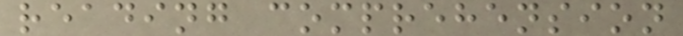reading comprehension
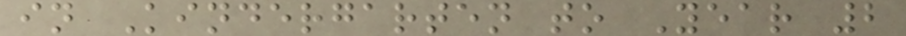in Kindergarten to Year 2
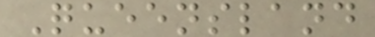Queensland
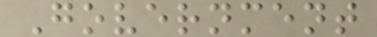Government
